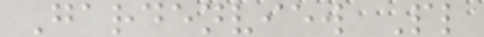Gardenview Pl
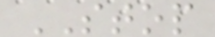STOP
